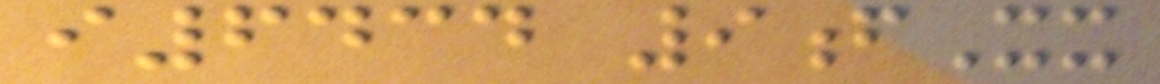i6434 9fXx
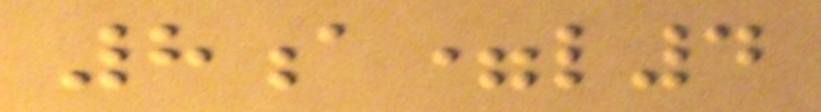8a=l4
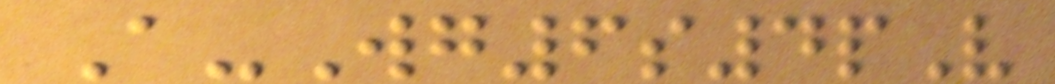A-Wg6s4pV
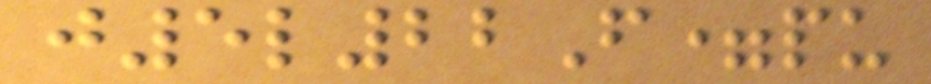j5l22F=pu
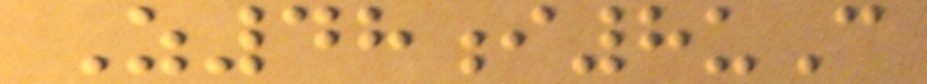Z48i8uC
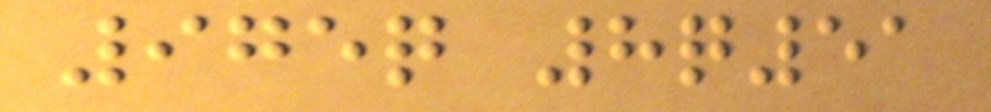975q 8q51
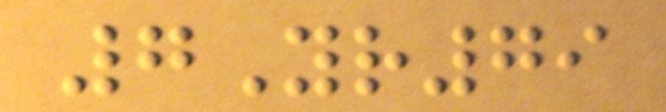7Yr79
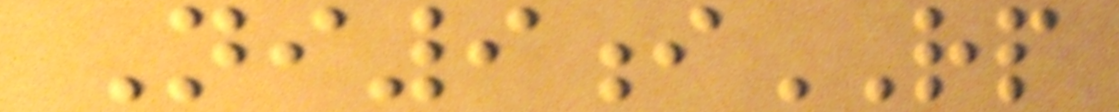Ni9iRP
